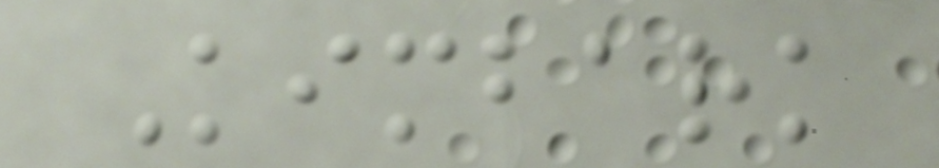Kimbark
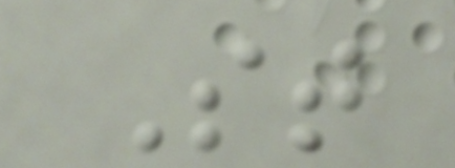St
